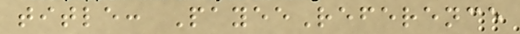title: PayeeReference
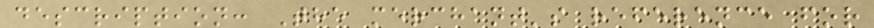description: The merchant's reference for
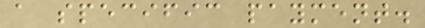a specific payment.
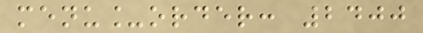menu_order: 2400
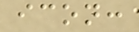icon:
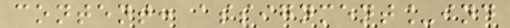content: assignment_ind
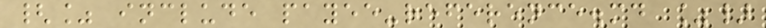{% include payee-reference.md %}
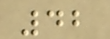42
